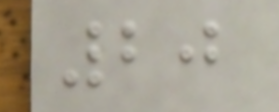20
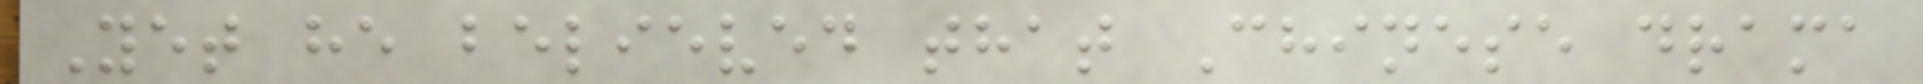Yet he believed that Chinese drama
